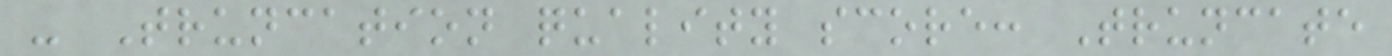- Truncation quality score: Truncate
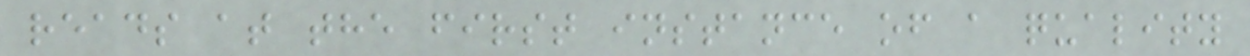reads at the first instance of a quality
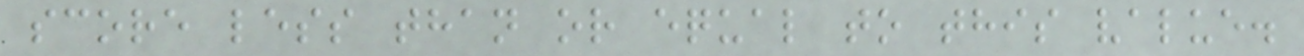score less than or equal to this value.
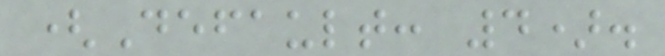(Default: 4).
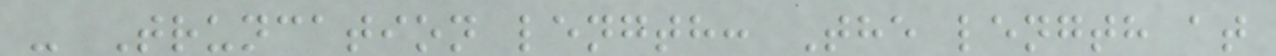- Truncation length: The length at
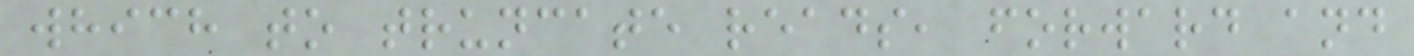which to truncate reads, forward and
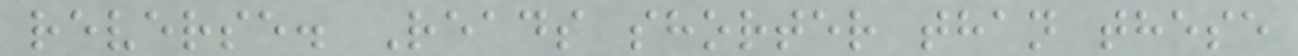reverse. Reads shorter than these
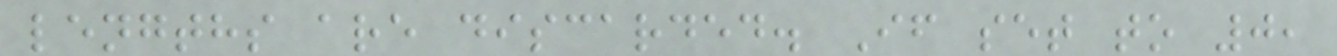lengths are discarded. If set to 0,
